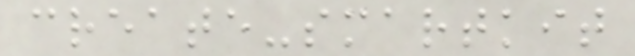create-smartkit
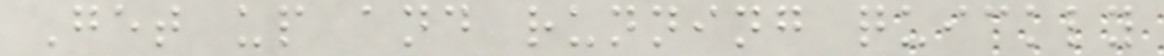Get up and running quickly
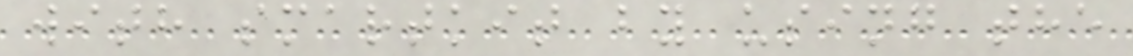with smartkit by using the
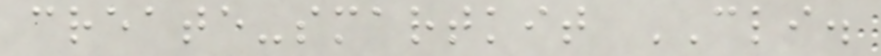create-smartkit CLI.
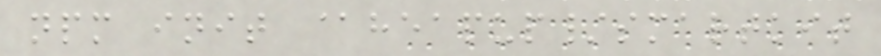npm init @heapup/smartkit
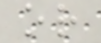or
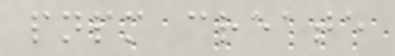pnpm create
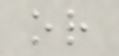or
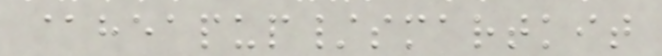@heapup/smartkit
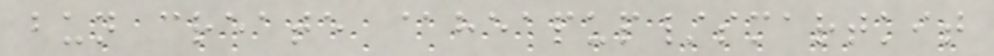bun create @heapup/smartkit
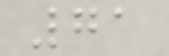71
